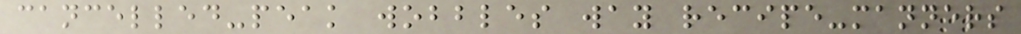cancelled-peak wobbles way recipe-manners
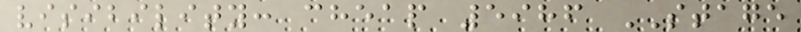visibility: cheap 5986 STAGE
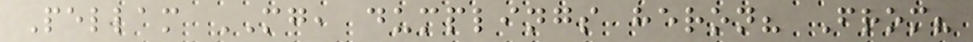Pellam MG, dumplings heron? From?
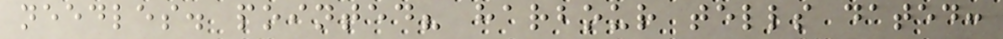needles. pointed? harbour tells dated:
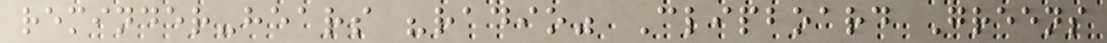reminder-hears "radio" Clipboard Greens
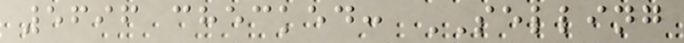5696 checked: SELLING
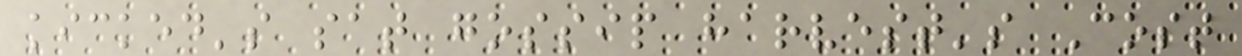kicked's sat gossip harvest's Cost
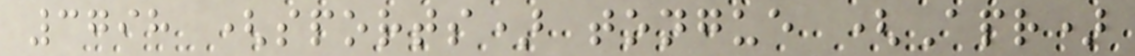3798 (sports) tongue (Apr)
